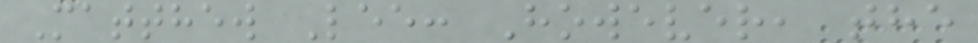Matthew Lee: However, the
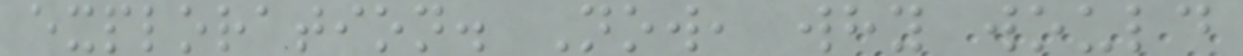exploration. Now, why would
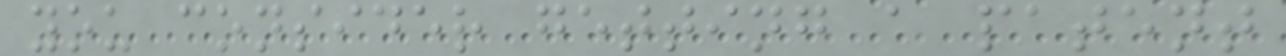you consider getting a patent
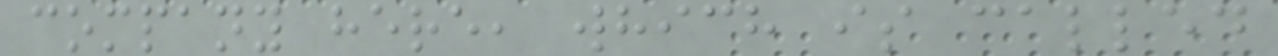company here, which is called
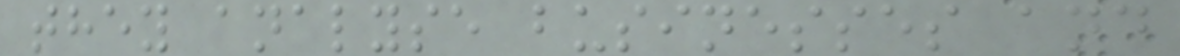they analyse businesses and
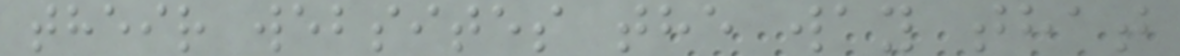their websites the way that
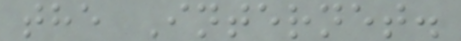the Internet.
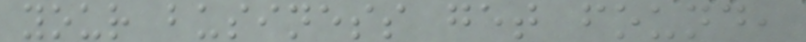your business get found,
